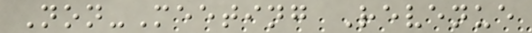Non-Meeting Revenue
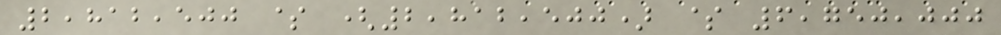2,812,500 $ (2,812,500) $ 6,750,000
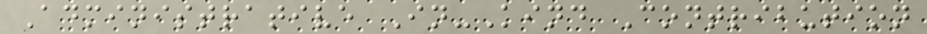Administrative In-Kind Contribution
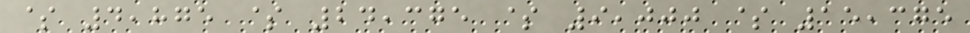$ 4,875 $ 24,375 $ 9,000 $ 15,375
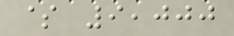$ 9,000
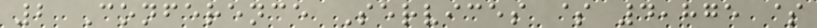2 Conference Services $ 4,875 $
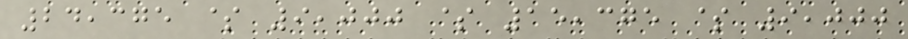24,375 $ 9,000 $ 15,375 $ 9,000
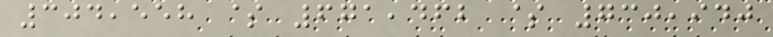304,558 $ 671,462 $ 730,940
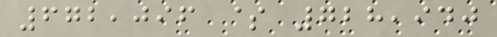672,096 $ 728,940
